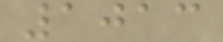1013
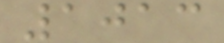1013
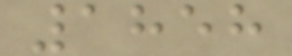1858
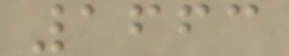1663
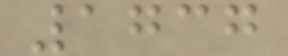1737
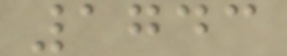1743
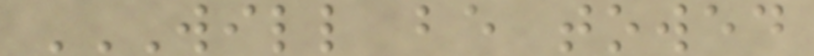WILL BE TOWED
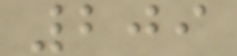209
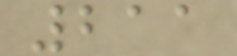211
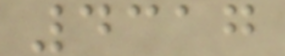4317
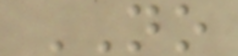NO
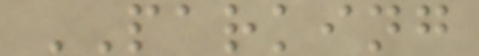PARKING
